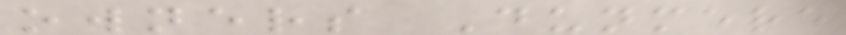owners Dunmere
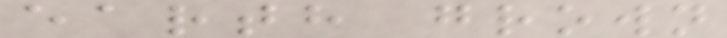earth grown
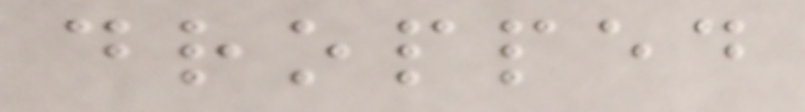dropped
